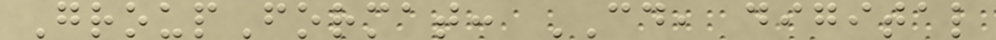GroupFormat: CD, digital
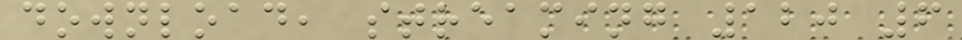download, streaming 120 6
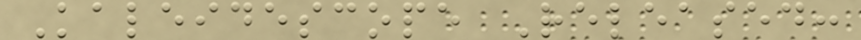Kaleidescope Released:
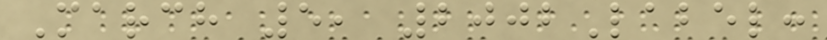March 5, 2002Label:
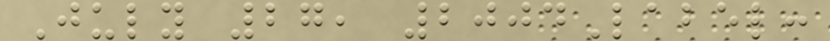July 27, 2004Label:
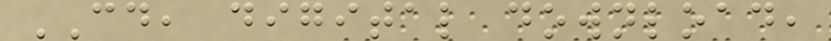CD, digital download,
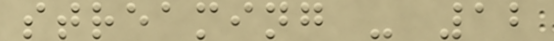streaming - 12
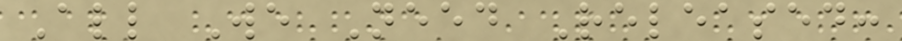All We Need Released:
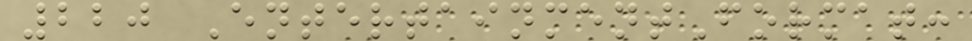220 EntertainmentFormat:
